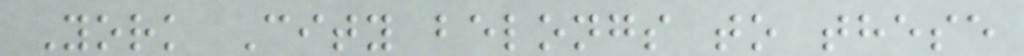York City belongs to these
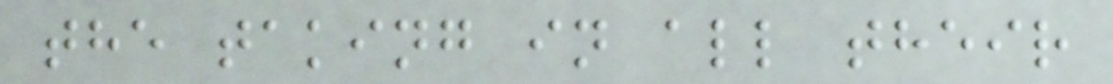the taking in all their
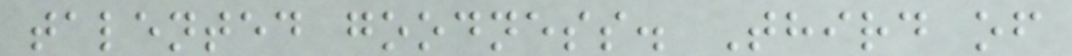talented goodness. Third of
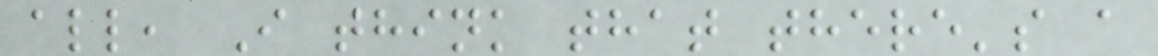all, I think that there's a
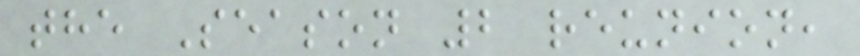the Season 2 reunion,
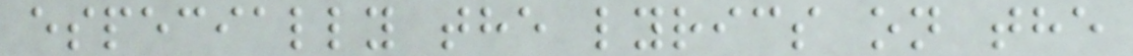especially the lyrics on the
